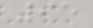95
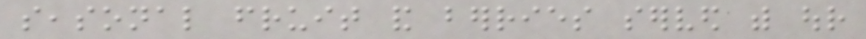seasonal fruit and berries served with our
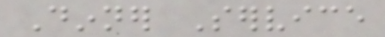Dinner Service
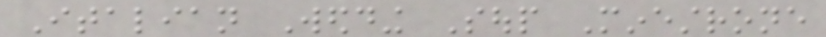Italian Wedding Soup Minestrone
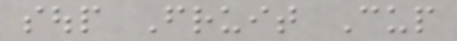soup Fruit Cup
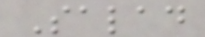Salad
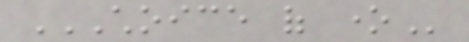CHOICE OF ONE
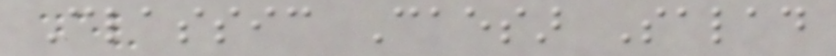Classic Caesar Salad
